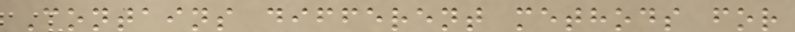Contains different methods for
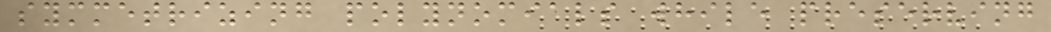symmetrizing polynomials while preserving
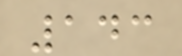143
